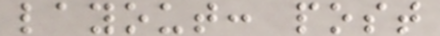layout: post
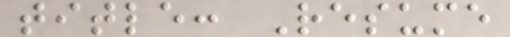title: Resume
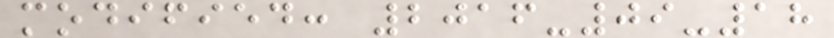modified: 2016-09-18
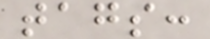tags:
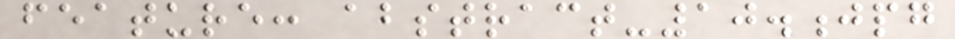feature: abstract-10.jpg
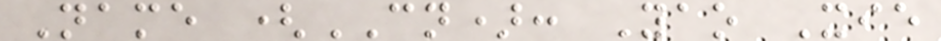Name (CN): Yao Xie
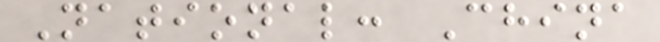National: China
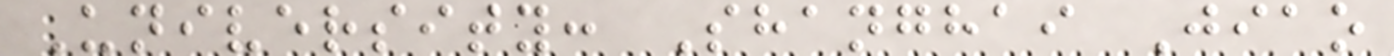University: Shanghai Jiao
